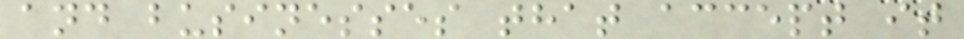and businesses that accept it
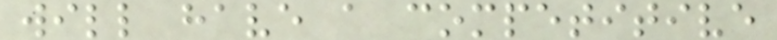will have a competitive
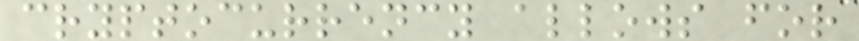cryptocurrency allows for
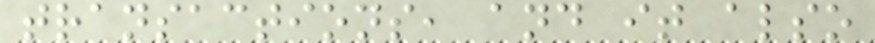transactions, and it also
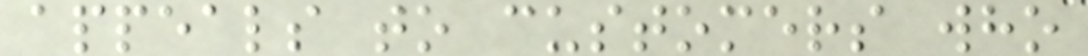appeals to customers who
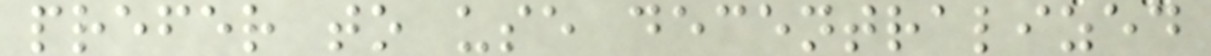prefer to use decentralized
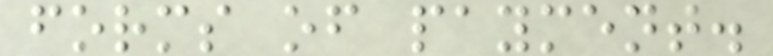forms of payment.
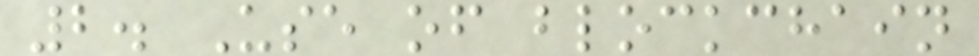2. Use of blockchain
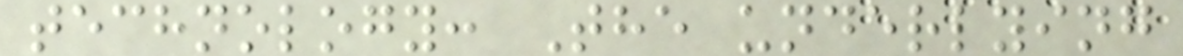technology: The underlying
